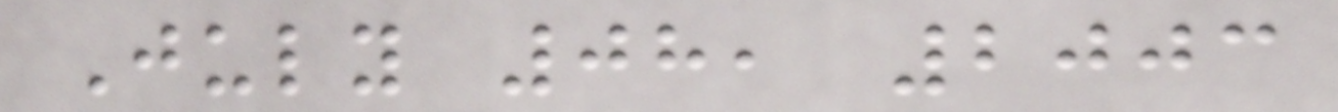July 08, 2003
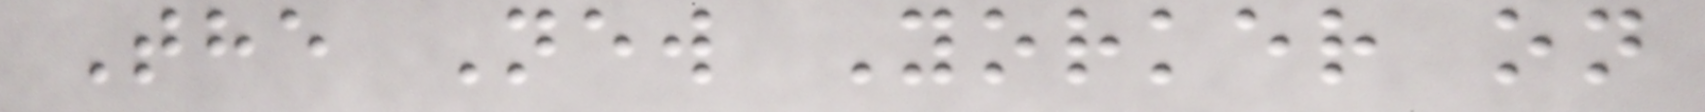The New Yorker on
